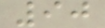90
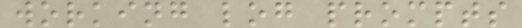working log prompts
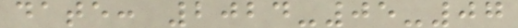date: 2024-05-07
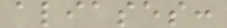aliases:
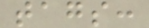tags:
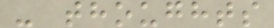- thoughts
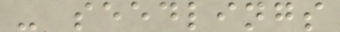- seedlings
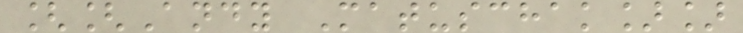[[Andy Matuschak]]
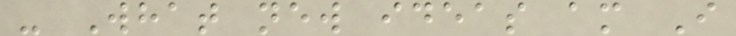- What new ideas am I
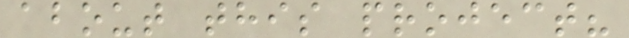about this project?
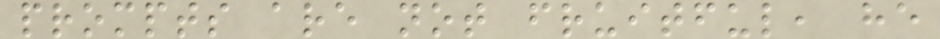prompts are not fruitful, he
